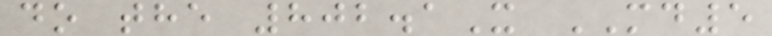do the 802.1X MD5
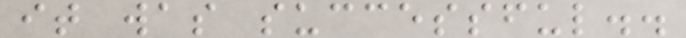it was successful..
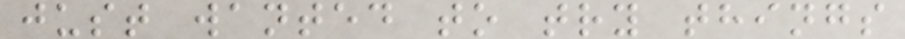just wanted to try things
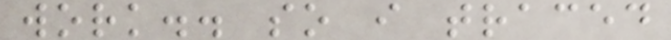work.. so i traced
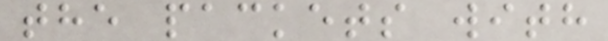the packets with
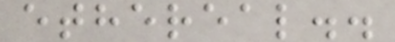ethereal..
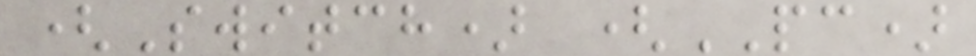(Switch) (PC)
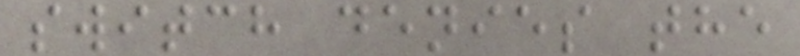switch denies the
